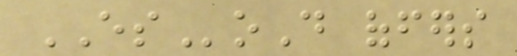ESoD offers
